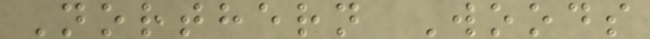Northern Woods
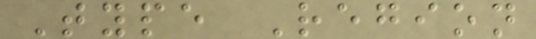Type Region
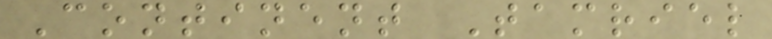Continent Tamriel
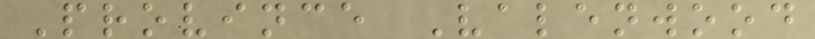Province Valenwood
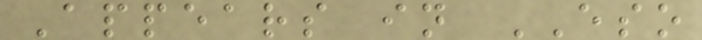Appears in ESO
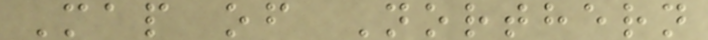Map of Northern
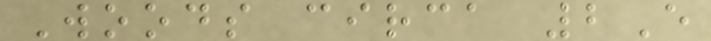Woods circa 2E
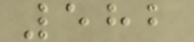582
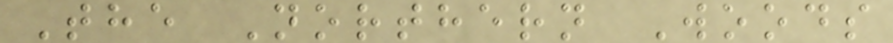The Northern Woods
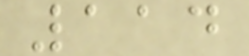114
